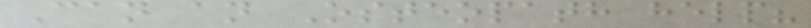Can an Osteopath help?
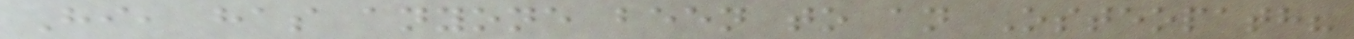Hi, has anyone been to an Osteopath?
